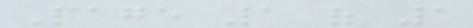Page 1 of 1
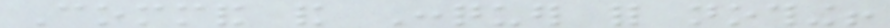Command and Conquer for nothing!
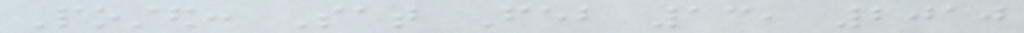Posted: Sat Feb 13, 2010
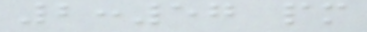2:57 pm
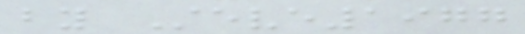by Steve1977
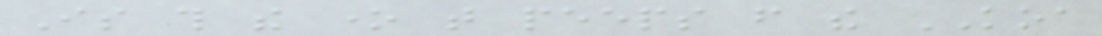Is this the one that peeps from the KOA
